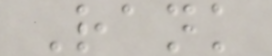Rank
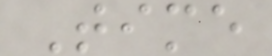Time
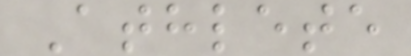Athlete
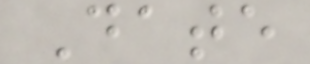Date
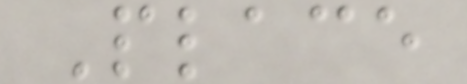Place
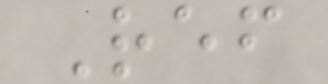Ref
